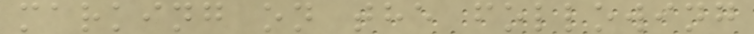marking on the following
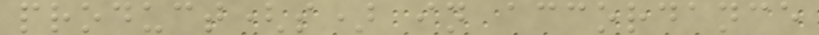product(s) in accordance
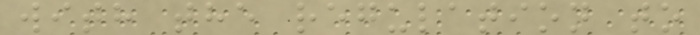with the regulation to
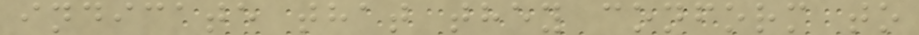indicate that they conform to
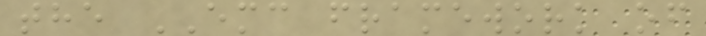the EMC framework of
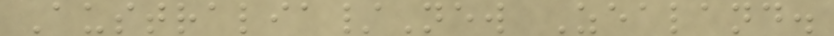Australia/New Zealand.
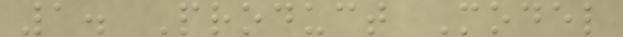1. Product Model
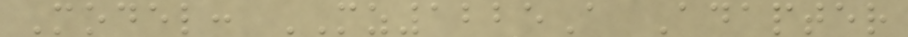Model: MZ1225A Adapter
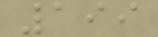199
